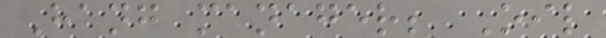Hang manager; Oil
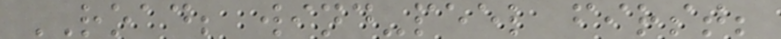ROAD; wind-peel first;
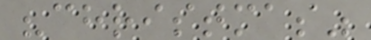"christmas"
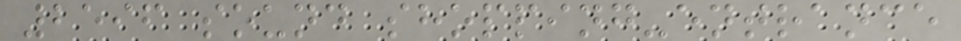2596 sound shopping-entrance
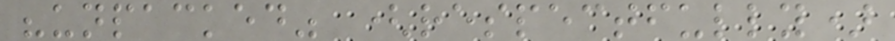"unpacked" (respectfully)
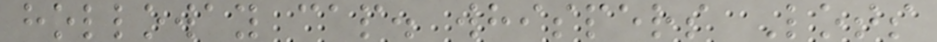holloway cap. whispers Lots
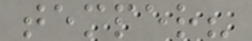temper?
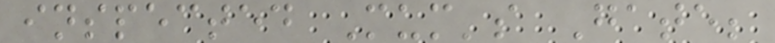inspected Mum's Gate;
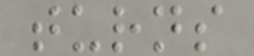turns
